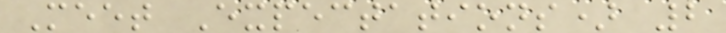Meet Expectations) 2
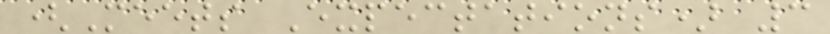(Meets Expectations) 3
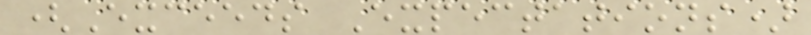(Exceeds Expectations)
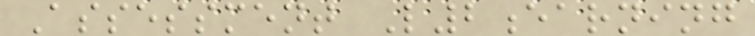Assessment L2earning
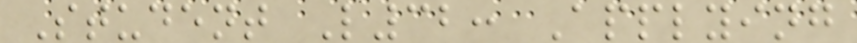Student L32: Applying
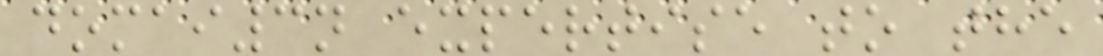domai3n expertise to the
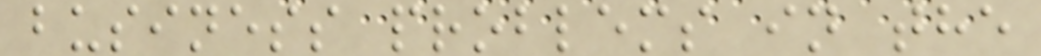business problems in the
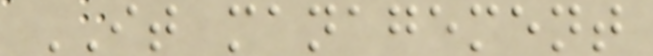IT management
